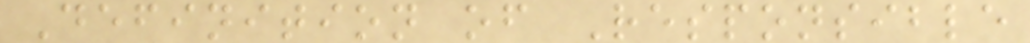Definition of Responsible
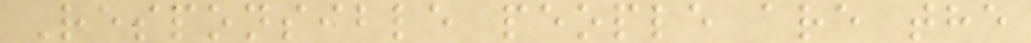Responsible people are the
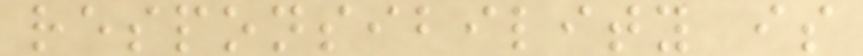responsibility is
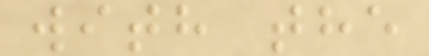with the
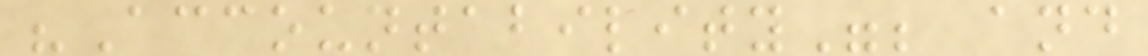"Accountability"; and
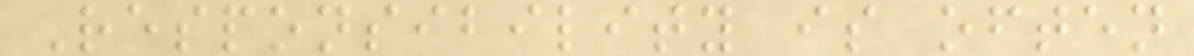Responsibility is often
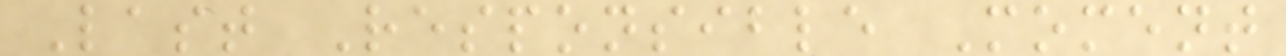Last Responsible Moment
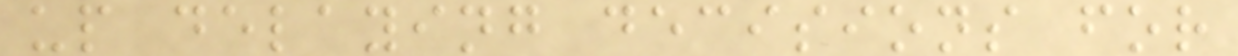up delaying decisions for
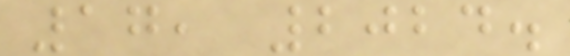17, 2024.
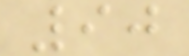90
